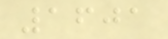1601
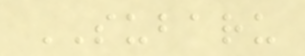SUBARU
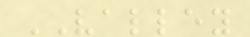VALLEY
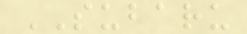SUBARU
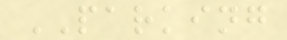PARKING
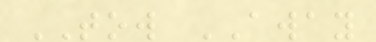TOW AWAY
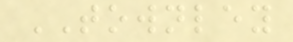TOWNLEY
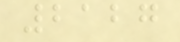2127
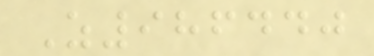Z986440
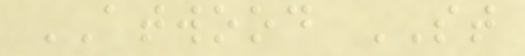ATWOOD ST
